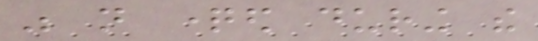was not questioned during the
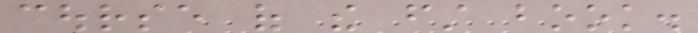course of the first book.
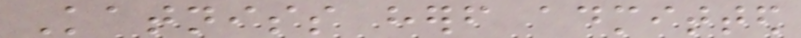Katniss herself admitted
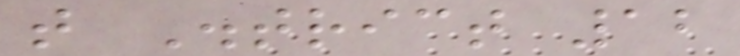that District 12
